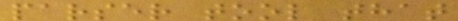parser tool that
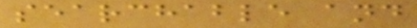searchable and
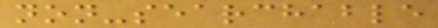non-searchable
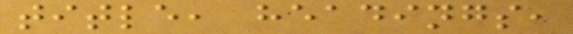title, headings,
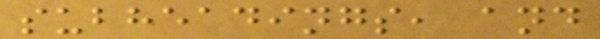subheadings, and
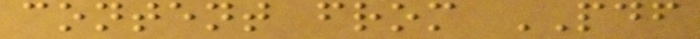content from PDF
